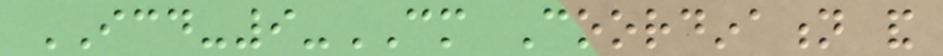ICD-9-CM Coordination and
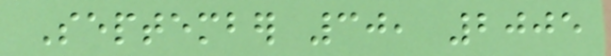September 30, 2005
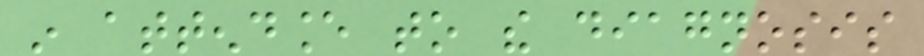in attendance to the diagnosis
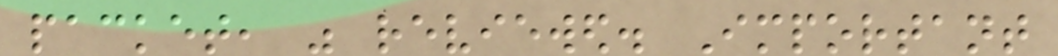packet, was reviewed. Important
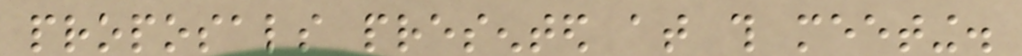proposals presented at this meeting.
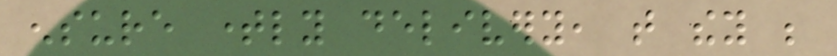ensure timely delivery, that they be
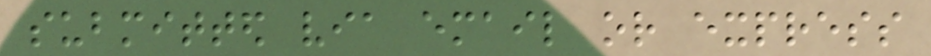submitted via email or express
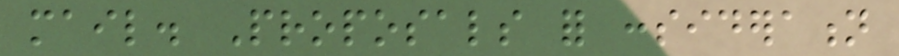mail. Proposals for consideration
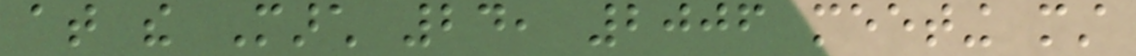at the March 24, 2006 meeting must
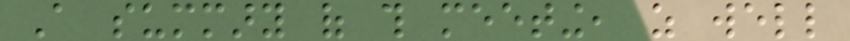A summary of this meeting, as well
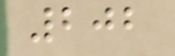202
